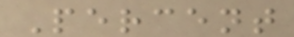Percent
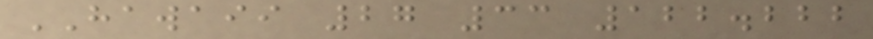HAWAII 27 33 122.222
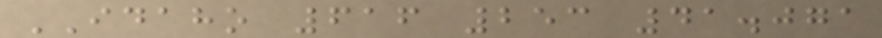IDAHO 616 253 41.071
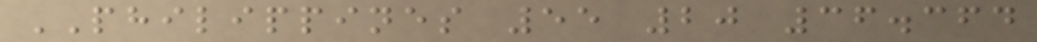PHILIPPINES 55 20 36.364
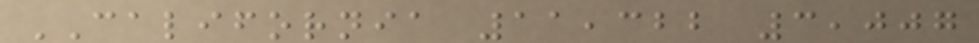CALIFORNIA 11,322 3,007
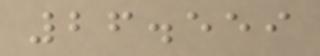26.559
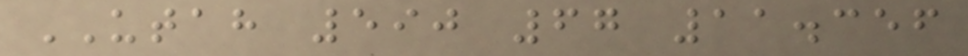UTAH 590 67 11.356
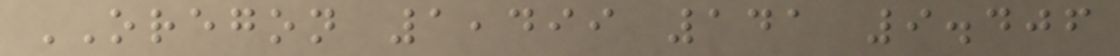OREGON 1,499 141 9.406
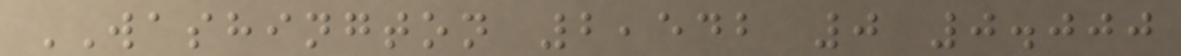WASHINGTON 2,542 0 0.000
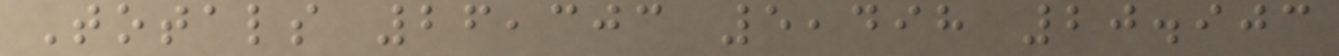Totals 26,303 5,498 20.903
